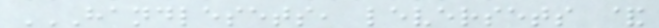HANDLESETS, LEVERSETS &
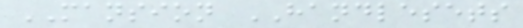MANSION HANDLESETS
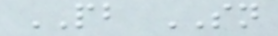PB SN
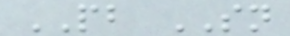PB SN
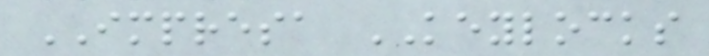IMPRESA KEYLOCKS
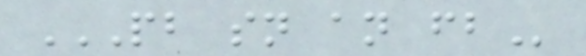PB SN AN FB
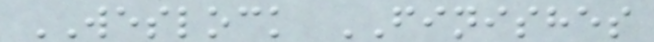WESLOCK FINISHES
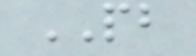PB
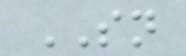SN
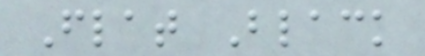Flat Black
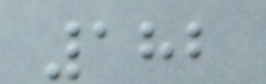182
